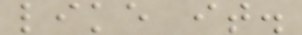like it.
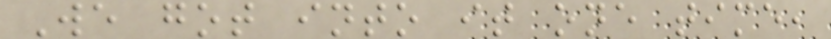We got into it one time,
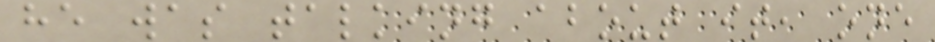he was talking about it, one
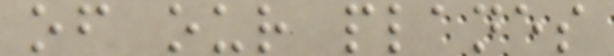of our planes
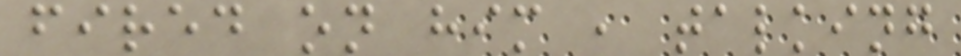fired on him , talking
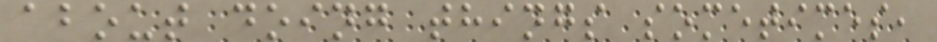about doing things sometimes,
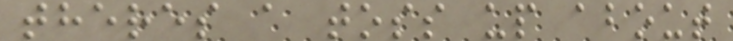theres a toss up about
